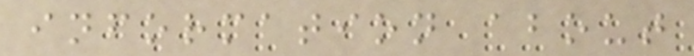information about
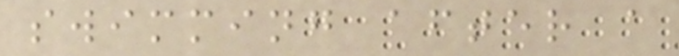swimming after a
